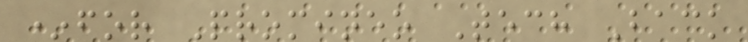*for Promineo Tech Back
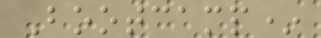Bootcamp*
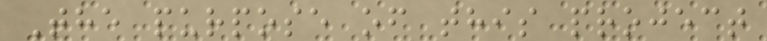The purpose of this project
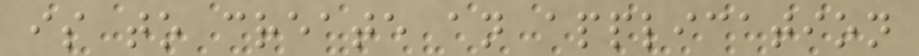is to create an application
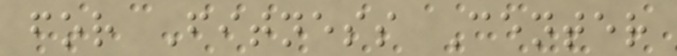for Fitness Center
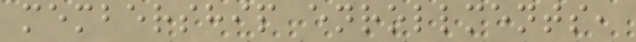membership enrollments,
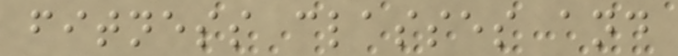fitness classes and
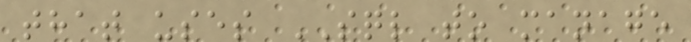that uses SQL to manage
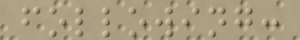following:
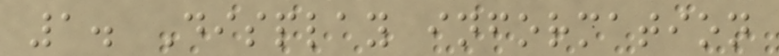1. Display information
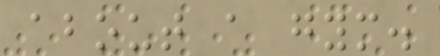about a gym.
